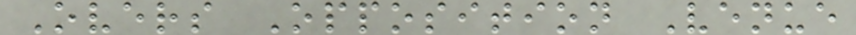Overs Opposition Venue
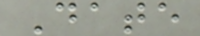Date
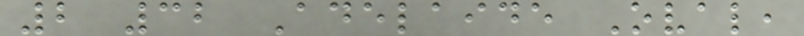2 32 Adelaide Oval,
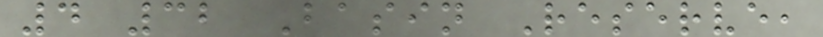4 32 Basin Reserve,
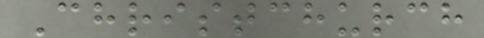Christchurch
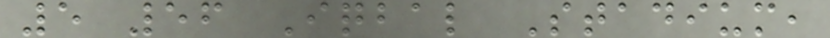5 56 Iqbal Stadium,
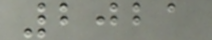2021
